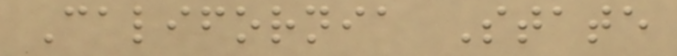California State
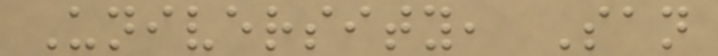University, San
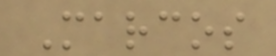Marcos
